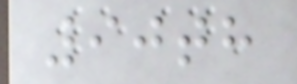90th
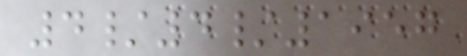4/4/1957
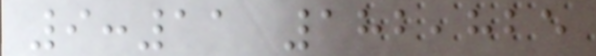9:11 182,825
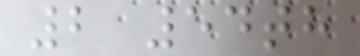2 54th
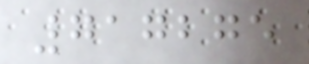717275
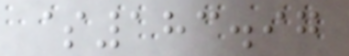$183.97
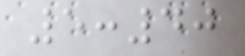5:40
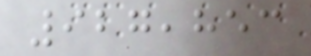927,853
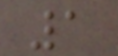1
